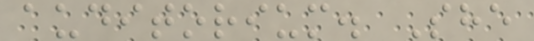auditorium. She
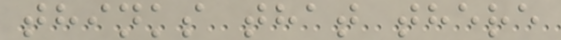thinks that there
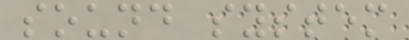sound system
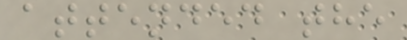attended the
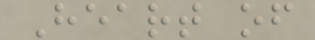Heart of
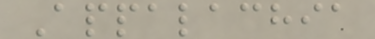Appalachia
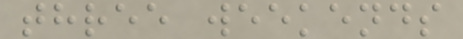three weekends
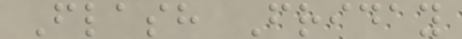Flash Friday
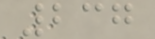237
